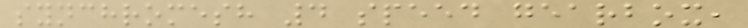synchromesh 4 speed gearbox,
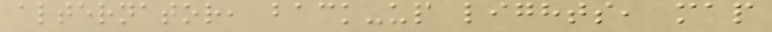alternator, back-up lights, map
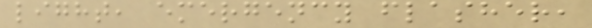light, emergency flasher,
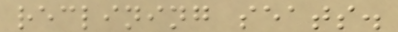reclining seats.
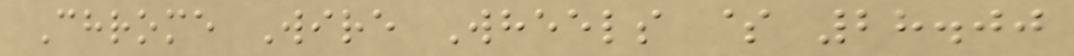Chrome Wire Wheels $ 28.00
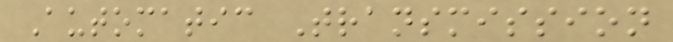Automatic Transmission
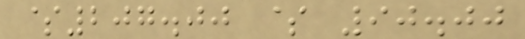$207.00 $ 90.00
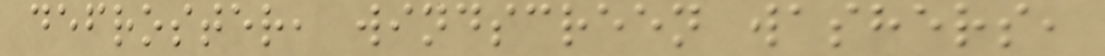defroster, windscreen washers,
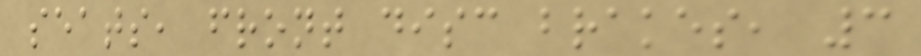seats, front disc brakes, 3
